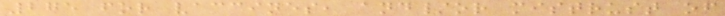275 for vaccines, and/or mistrust of
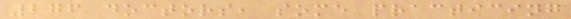276 doctors, some practicing
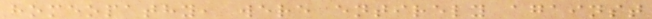homeopathy, were entirely against
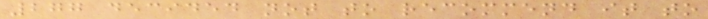277 decided not to recommend it to
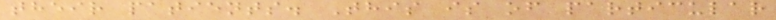their patients. This is of particular
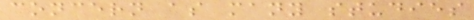concern as many studies
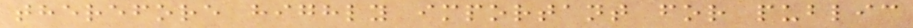therefore highly important for public
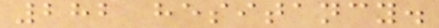282 hesitancy.
